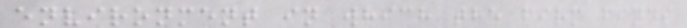environment in which the firm finds
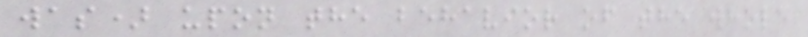was) upon the behavior of the whole
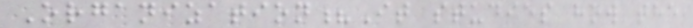Organization?It studies how the
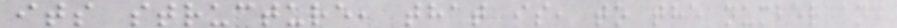its structure, that is, to the number and
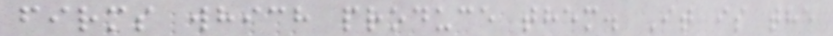firms which produce them. It is the
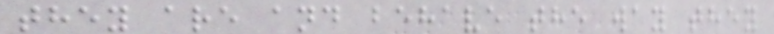they are and behave the way they
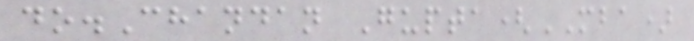do.Chandan Gupta(MBA)
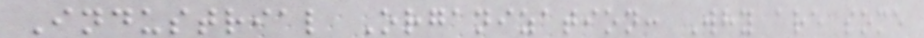Industrial Organization: Why are some
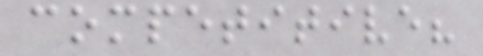competitive?
